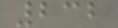232
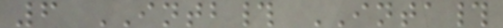6 INTB# INTA#
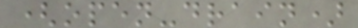(open-drain)
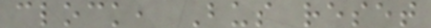clock, Bus reset
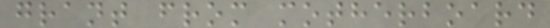grant from motherboard
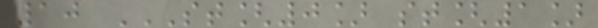10 ST[0] ST[1]
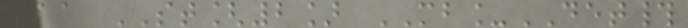11 ST[2] MB_DET#
